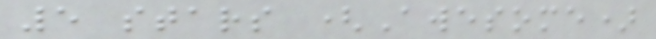5 stars (Awesome)
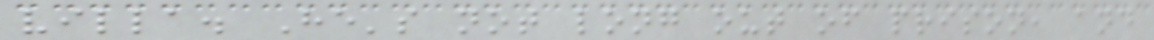villa. He's not long out of prison, and
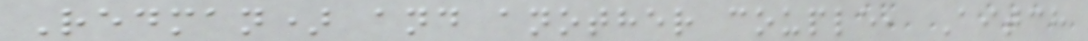Redman) and another couple, Aitch
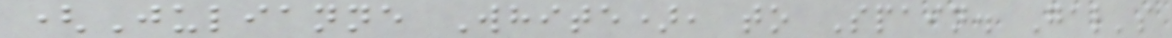(Julianne White), to Spain. Gal's
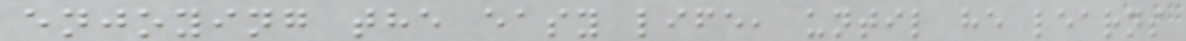enjoying the easy life, until he learns
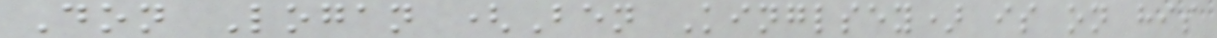Don Logan (Ben Kinglsey) is on his
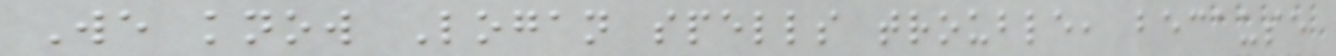We know Logan spells trouble, because
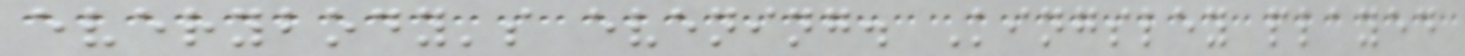everybody's evening. Kingsley played
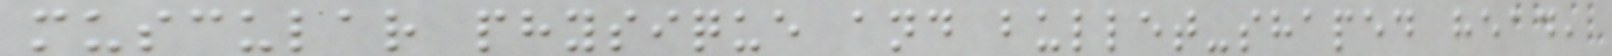muscular physique and bullet-shaped head,
